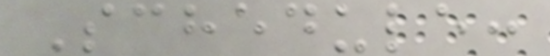Schedule:
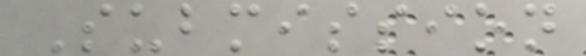Submission
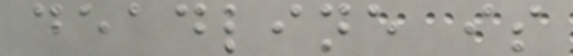deadline is
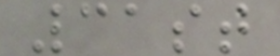31st
